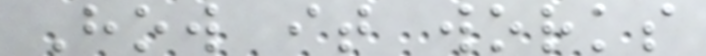How it works
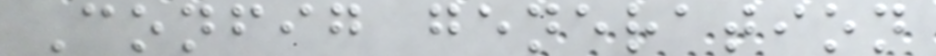Config generation
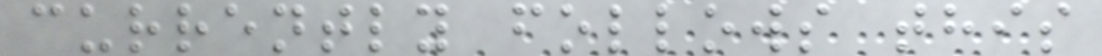currently follows this
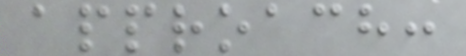approach:
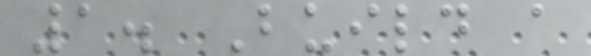1. Build a
